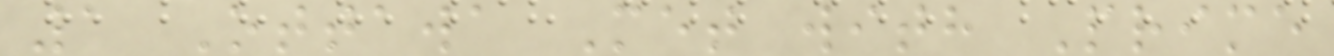1 Ottawa Met with Prime
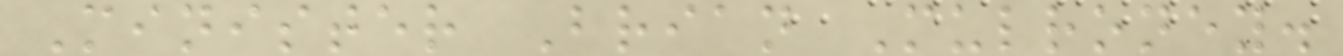Minister Brian Mulroney.
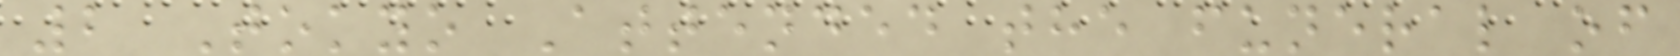2 Tokyo Attended the funeral of
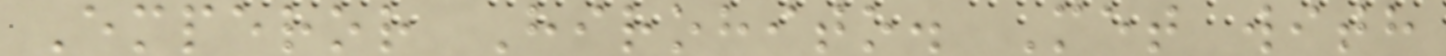Emperor Hirohito. Met with
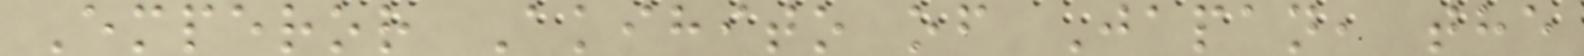Emperor Akihito of Japan, the
